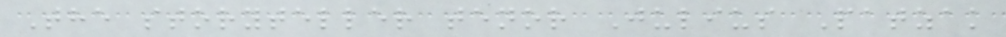The storyteller tenor Julius Patzak
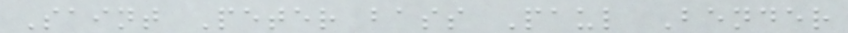Saint Peter bass Paul Bender
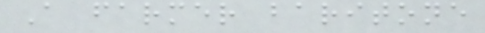A farmer baritone
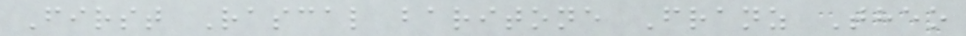First Rascal baritone Franz Theo
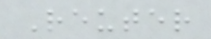Reuter
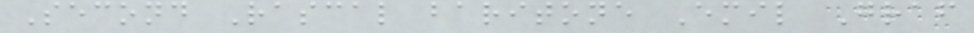Second Rascal baritone Emil Graf
